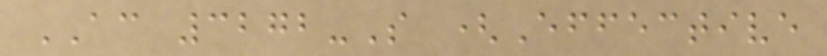AC 3272-S (Effective
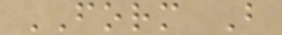FORM B
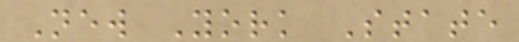New York State
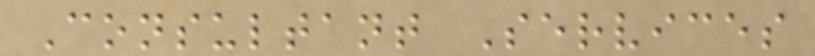Consultant Services
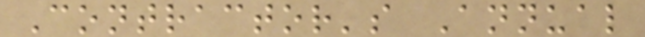Contractor's Annual
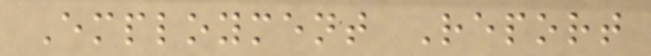Employment Report
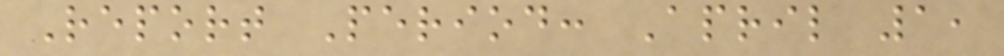Report Period: April 1,
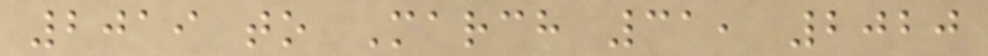2019 to March 31, 2020
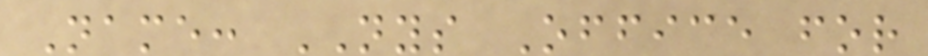Name: NYS Office for
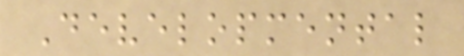Developmental
